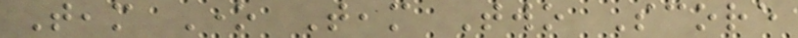Team One Team Two Score
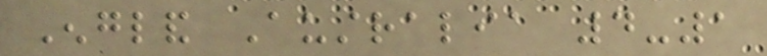England Australia 4-1
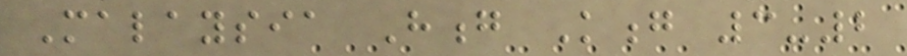Malaysia Hong Kong 3-2
